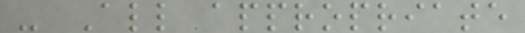- All appropriate
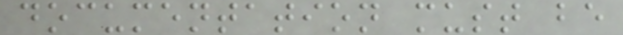documentation must be
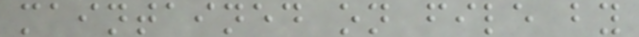maintained on file by
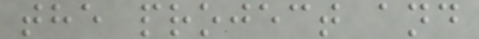the project and
